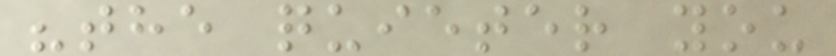"the quieter you
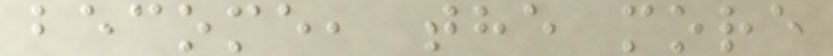become, the more
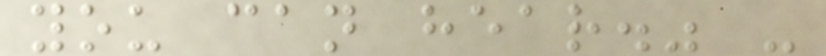you can hear." -
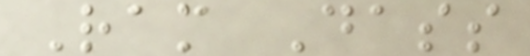Ram Dass
